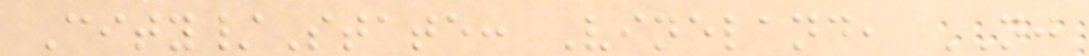City/State: Vineland, NJ
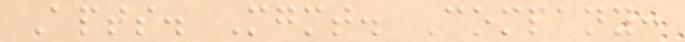Apts. Mgmt. Company:
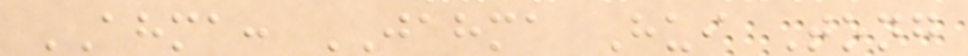AHMA: JAHMA Hui Tong
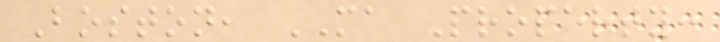Boston, MA Property:
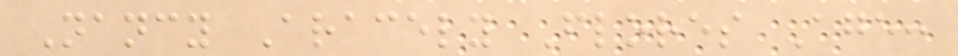Nancy Aracely Flores Age:
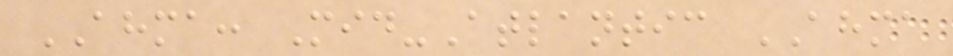AHMA: Mid-Atlantic AHMA
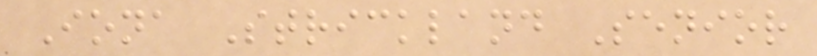Iona Strickland Senior
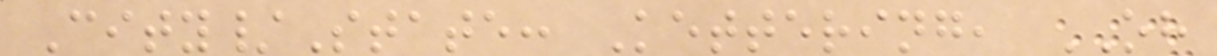City/State: Kettering, OH
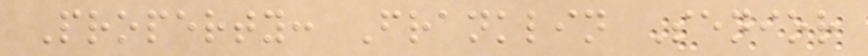Property: Franklin Senior
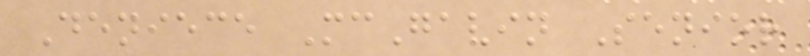Deniece McGavin Senior
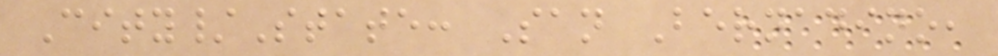City/State: San Bernadino,
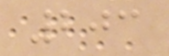203
